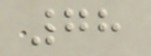78
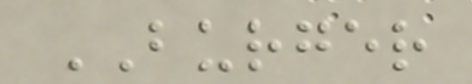BURGER
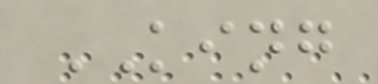KING
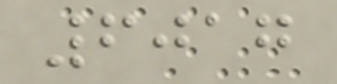6017
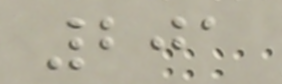201
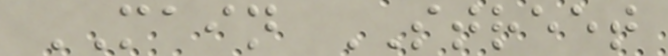MAIN STREET
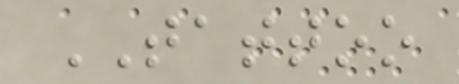TATTOO
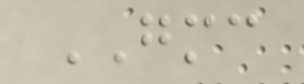GMC
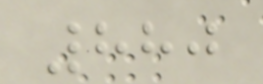880
